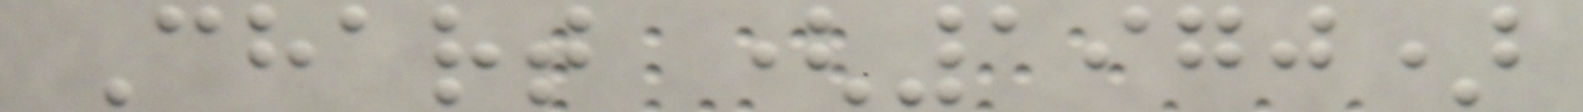Chart (1970)
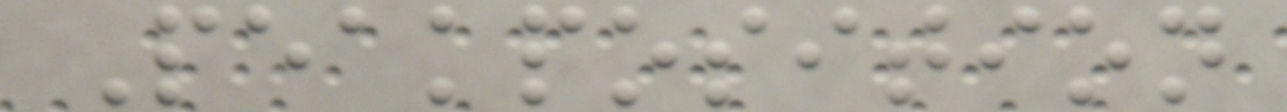Peakposition
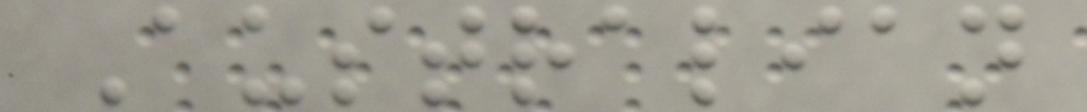Australian
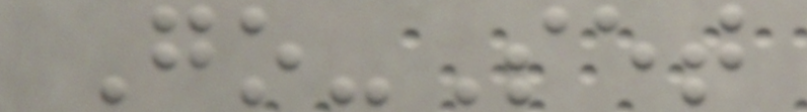Go-Set
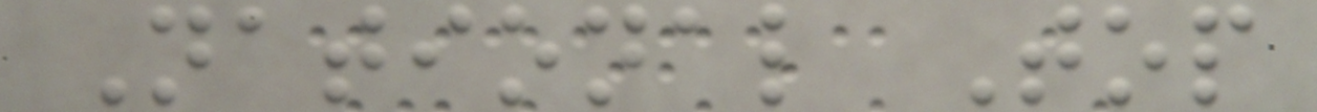National Top
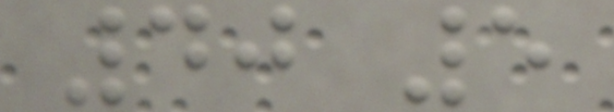40 5
